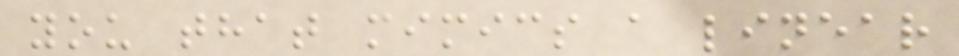you that mimics a linear
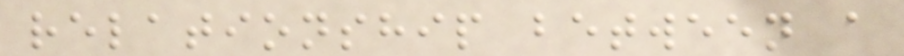relationship between a
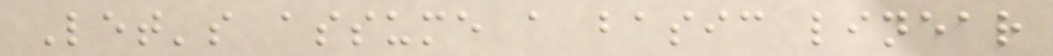Let's assume a basic linear
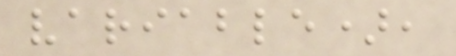variable),
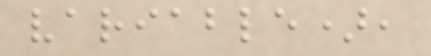variable),
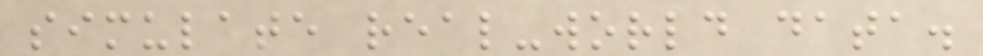simulate real-world data.
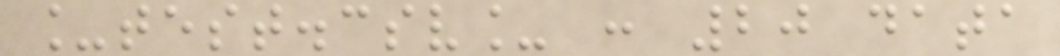_test.csv_ : 20 data
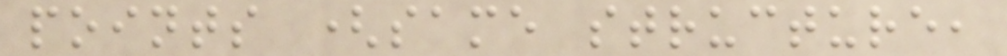points (same structure,
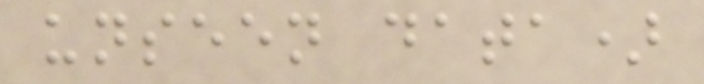unseen data)
